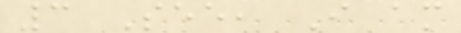3 See, I am
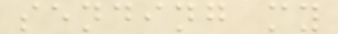sending my
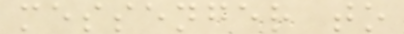messenger to
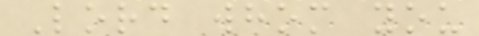Lord whom you
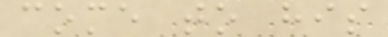come to his
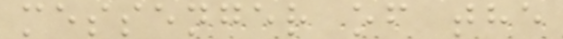messenger of the
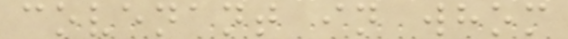covenant in whom
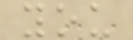you
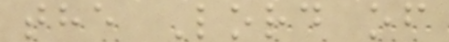the Lord of
